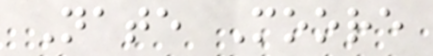Nate Moore
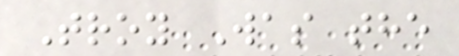Troy Was the
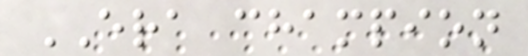ERA champion
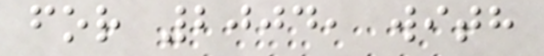for 2004, with
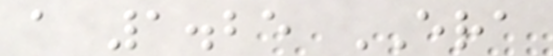a 1.25 ERA
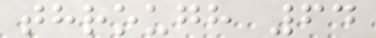through 64
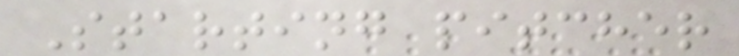Starting pitcher
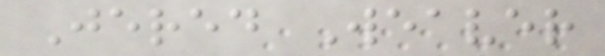Jered Weaver
